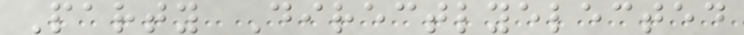Party Directlyelected
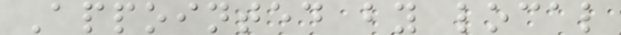Appointed by local
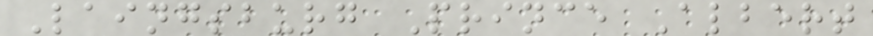Laingsburg Prince Albert
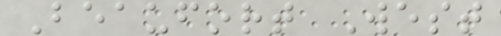Beaufort West
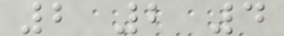2 2 4
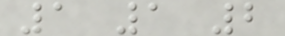1 1 2
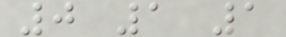0 1 1
